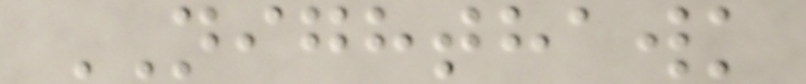NIGHTHAWK
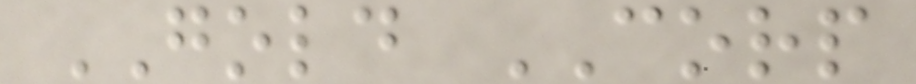GOLD CORP
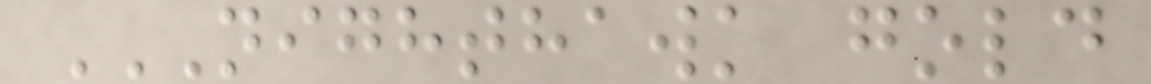NIGHTHAWK GOLD
